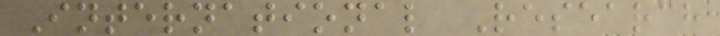International Research
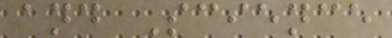and Science
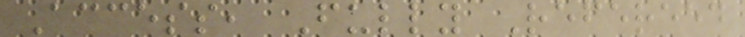Access, Fully Refereed
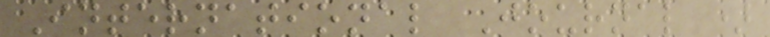International Journal )
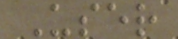User
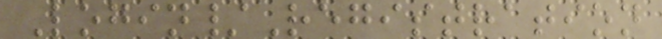Login/Registration
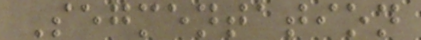Segmentation
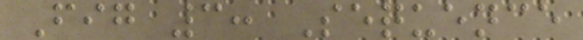Fig 3: Sequence
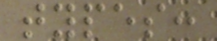types:
